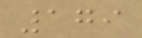179
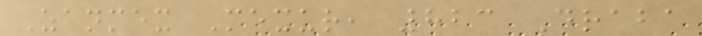Zanmex Mexur, 823 Draba
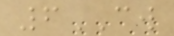6CW
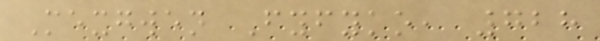Mexgwen Fyfyko, 728
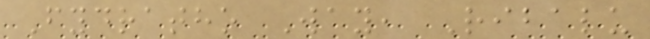Fydratho Way, Ribalu
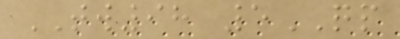TW98 5QP
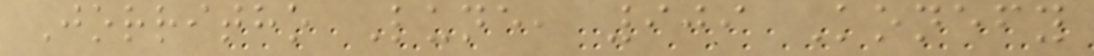Jorritho Lune, 909 Konefy
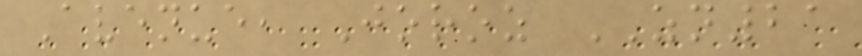Avenue, Joroz ZN21
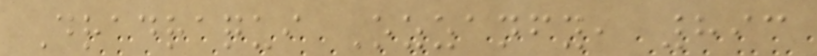Dradraqui Ozzanfy, 893
